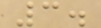3.
